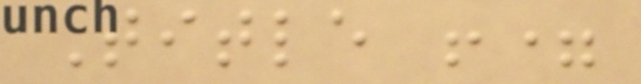Title !=
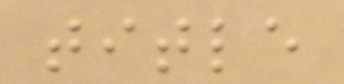title
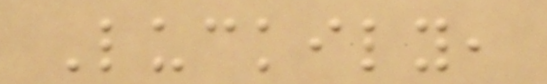Luckily,
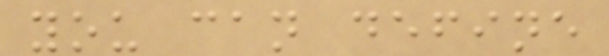you can define
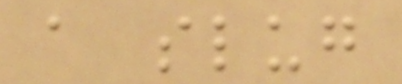a slug
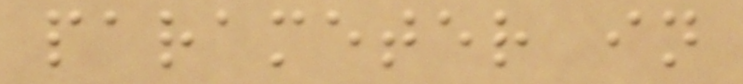parameter in
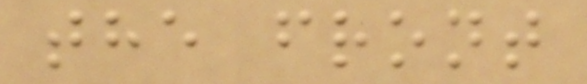the front
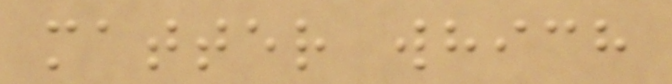matter which
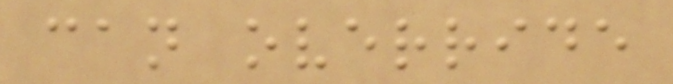can override
